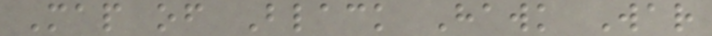Map of Black Hawk War
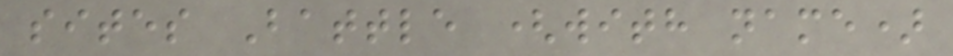sites Battle (with name)
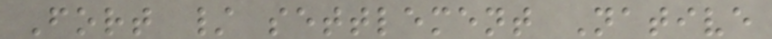Fort / settlement Native
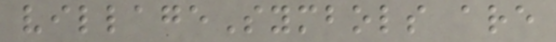villageSymbols are
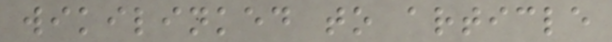wikilinked to article
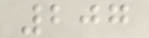207
